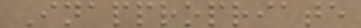Inappropriate
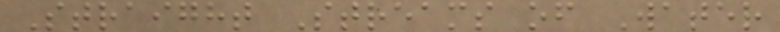Straight Streams of Water
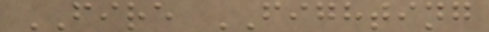FIRE FIGHTING
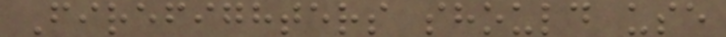Firefighters should use
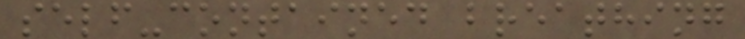self-contained breathing
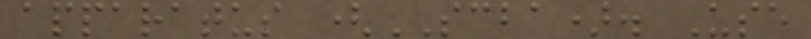apparatus (SCBA). Use
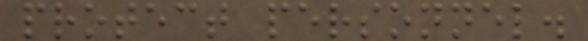protect personnel.
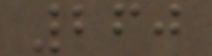260
